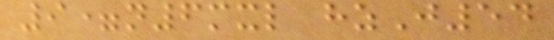9=n6mxl hzJ54
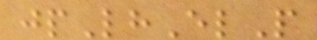jpLhElP
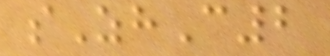sZhC2
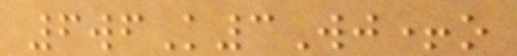6wfK3Wj+o
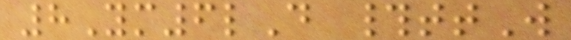8Ym6lD #ttW
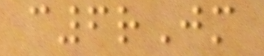c6rJm
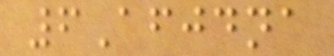6Afjdna
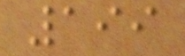199
